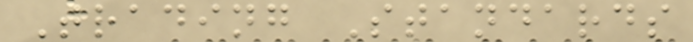Trading Standards
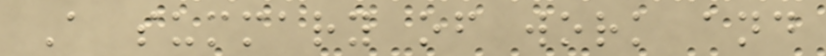A summary of work and
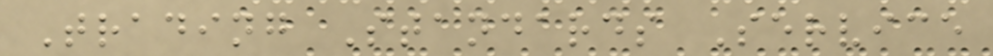Trading Standards Service
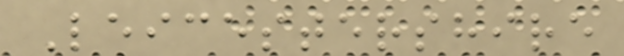Leicestershire
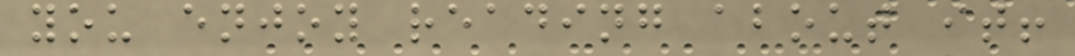you enjoy reading about it!
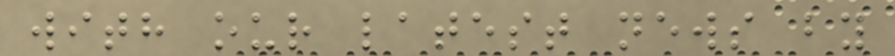with our latest news by
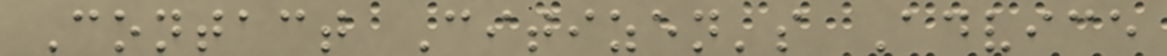Contact Citizen's Advice
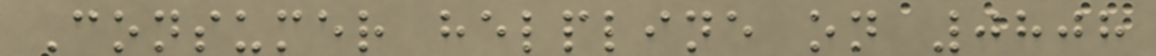Consumer helpline on 0808
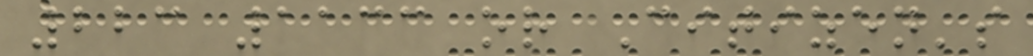223 1133 or Citizen's
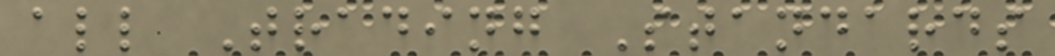all Trading Standards
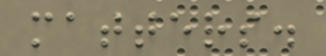matters.
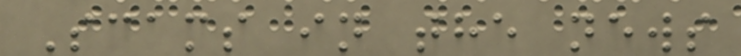Scams in the news
